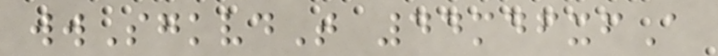wwSgkvdT 44mdfxfA
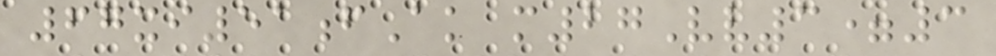67xi51fAk m27Vv3=3
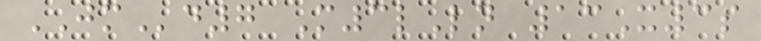JMd7 M3lLn 13X3s
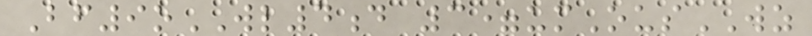Bf9oWL4d 3=umOusWZ
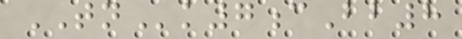TNk7cBb8
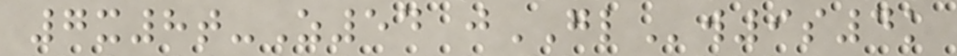7x8t-Z54 jGLw9s4k
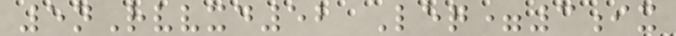5nRvvxd52 Leq=3ix
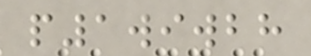p1wiwbh
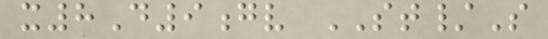x8D9gv ST/S
